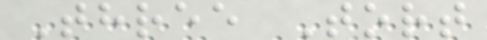Three Tort
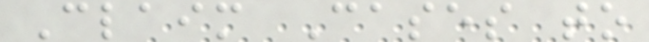Claim Cases to
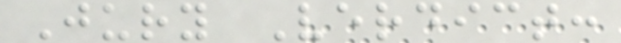Jury Verdict:
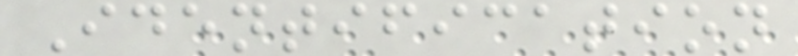Identification
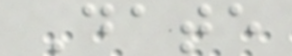Date
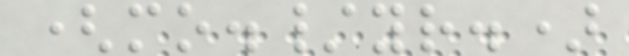(mo./yr.)
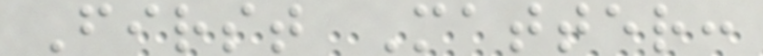First Matter:
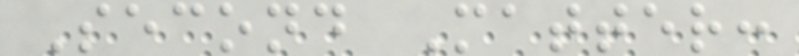Second Matter:
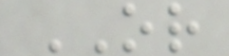OR
